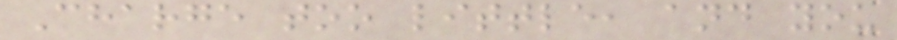Charge too little, and you
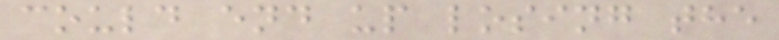could end up losing the
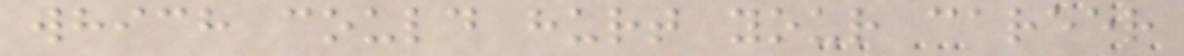which could hurt your career
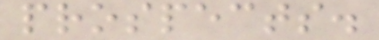prospects.
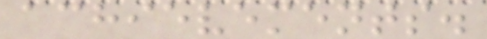achievements.
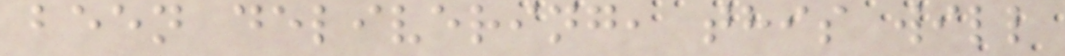been delivering, this will
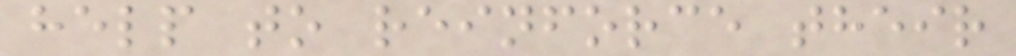help to reinforce their
